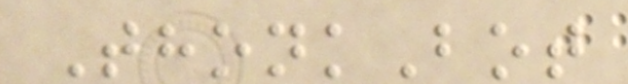ThonkBot
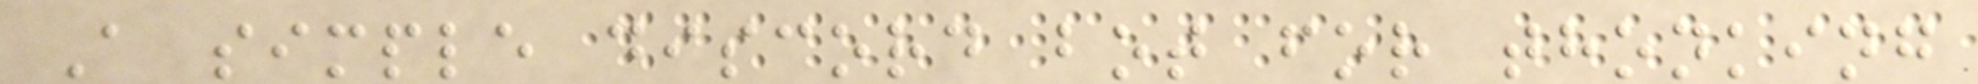A simple discord bot for thonking
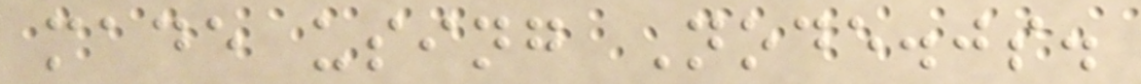made using Node.js.
